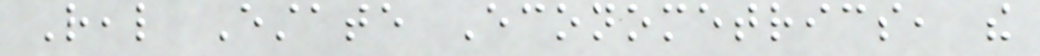Real Estate Econometrics, the
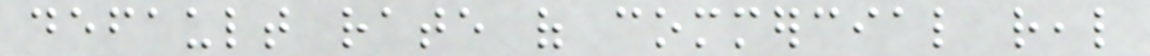default rate of commercial real
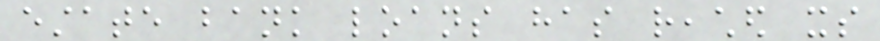estate bank loans has reached its
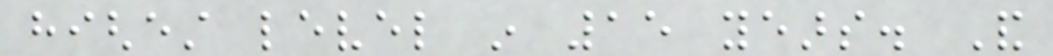highest level in 15 years. And
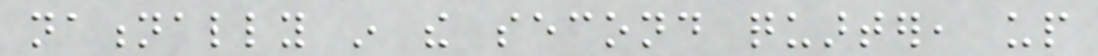nationally in the second quarter, up
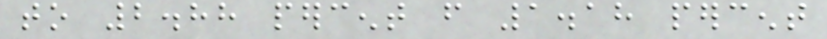to 2.88 percent from 1.18 percent
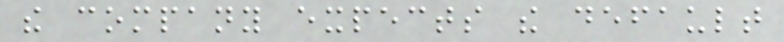the company expects the default
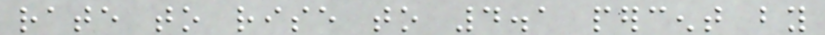rate to rise to 4.1 percent by
